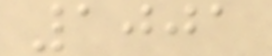1001
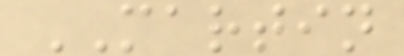MARTIN
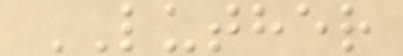LUTHER
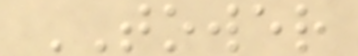TOWER
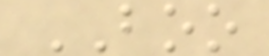BOO
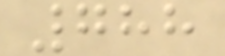788
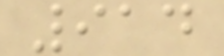914
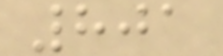801
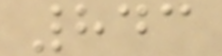843
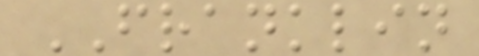FRANKLIN
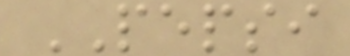PEPSI
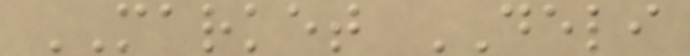MARKET DELI
